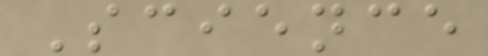Science
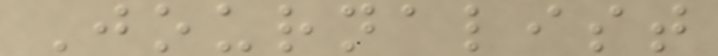Journalist
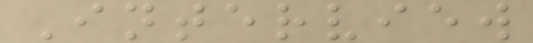Interview
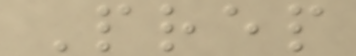Prep
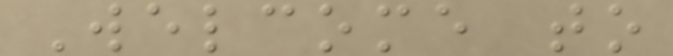Welcome to
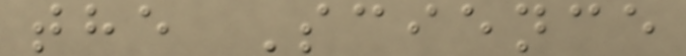the Science
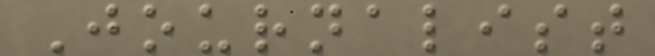Journalist
